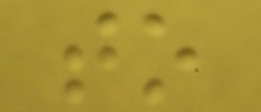to
